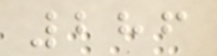286
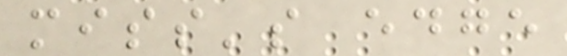miss's edge
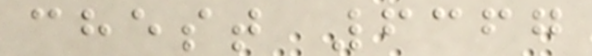chest 6367
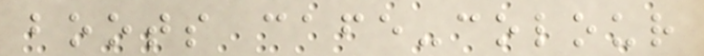boots cafe-colour
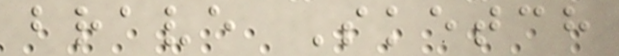brave Sketch
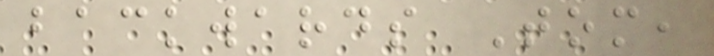backwards Tom,
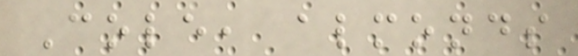Cole, almonds
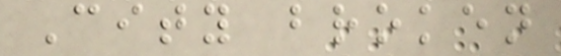City broken
